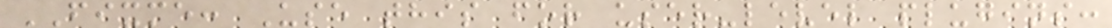FIXME: Use this for user-level plugins:
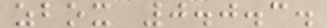zbox 0.0.3.
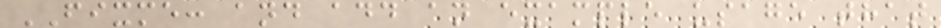FIXME: and add an example usage that
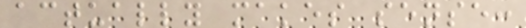actually makes sense:
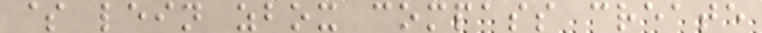$ lein zbox compass create
